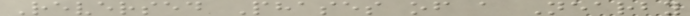Reversed Phases of a Nearby
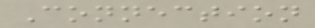Connection
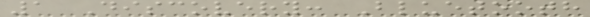1 Discovery: Bluetooth
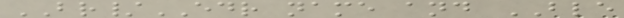BR/EDR name and BLE
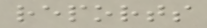reports
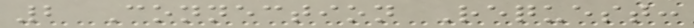2 Connection Request:
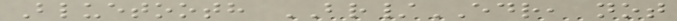Bluetooth BR/EDR, not
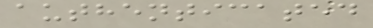authenticated
